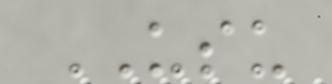USU
